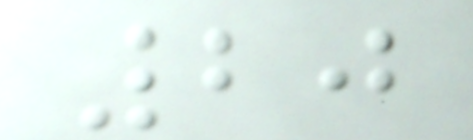20
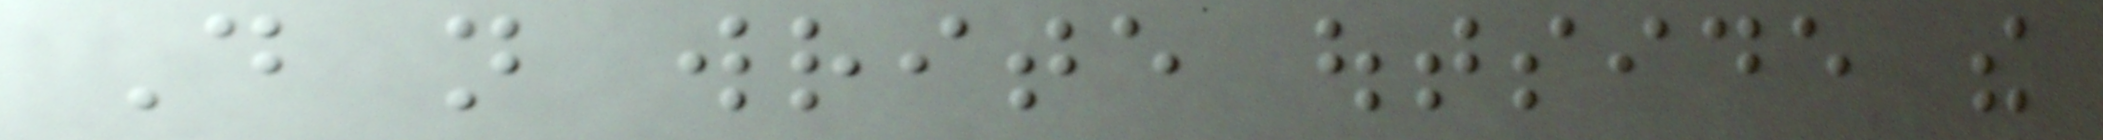Do not write outside the
